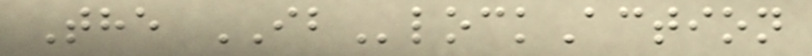The IBlockAction
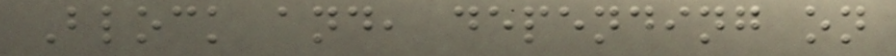Block and, depending on
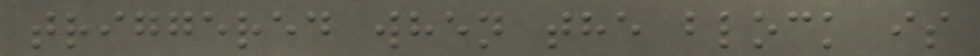triggered when the block is
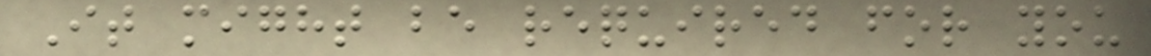It might be required for you
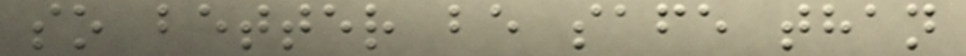so better be safe than
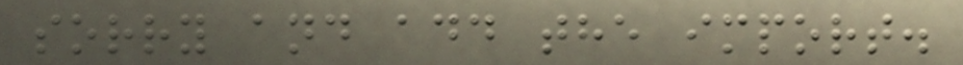sorry and add the import.
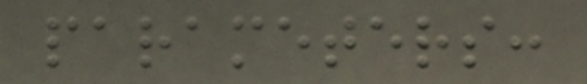parameters:
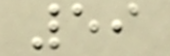59
